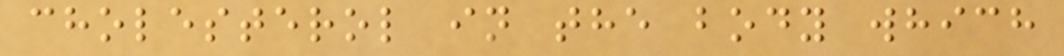cholesterol in the body which
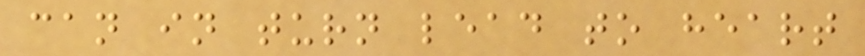can in turn lead to heart
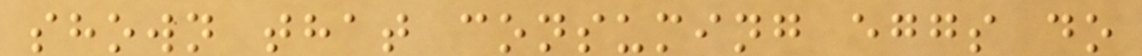shown that consuming eggs do
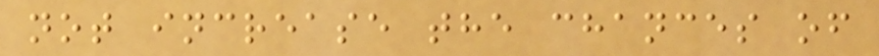not increase the chances of
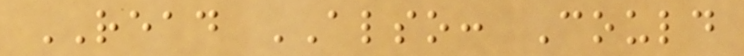READ ALSO: Could
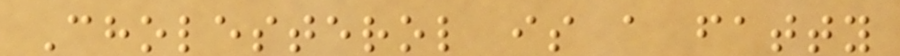Cholesterol is a fatty
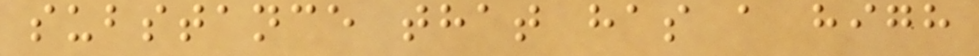substance that has a high
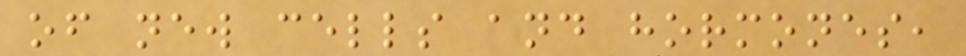of new cells and hormones,
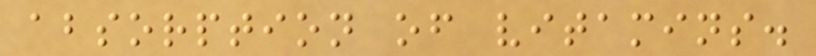absorption of vitamins.
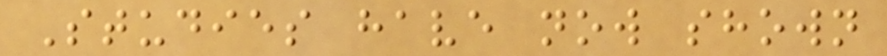Studies have now shown
